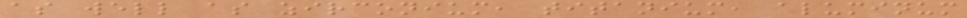as well as zirconium, titanium, aluminum
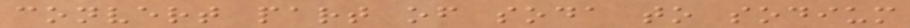convert part of soda to sodium
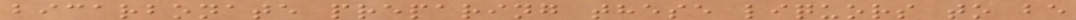bicarbonate preparing these liquors to be
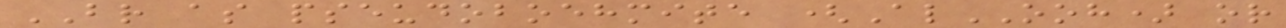BR as pseudoboehmite (AlOOH) or
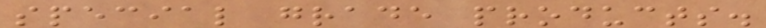special grade products.
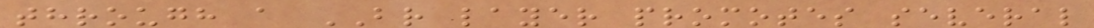through a BR layer promotes several
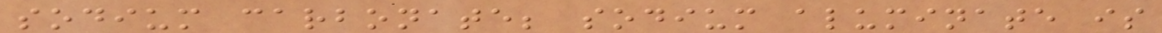sodium carbonate; sodium aluminate is
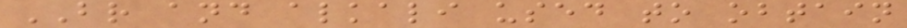BR and alkali used to obtain
